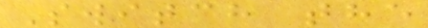Switch the
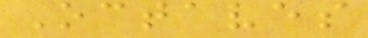Octaves
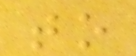to
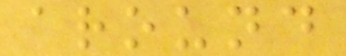around
